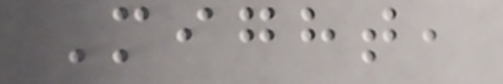Might,
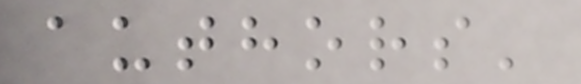authors'
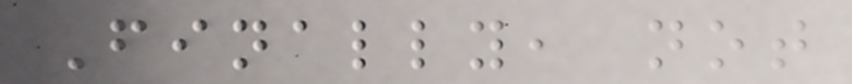Finally, not
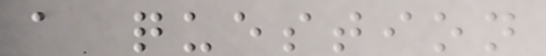a question
